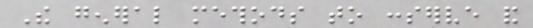The general methods to conserve and
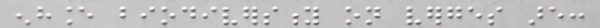enhance biodiversity on verges are:
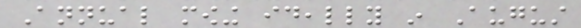Annual mowing ideally in August
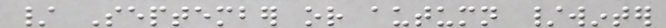/ September or autumn /winter
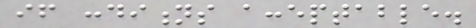if conditions acceptable.
